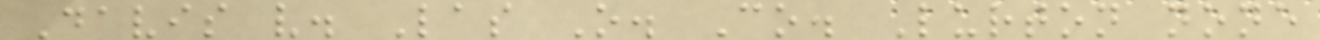Davis v. Las O. Co. Lurton none
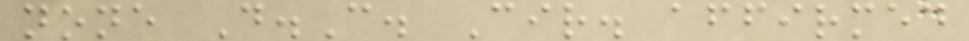none D.C. Cir. affirmed
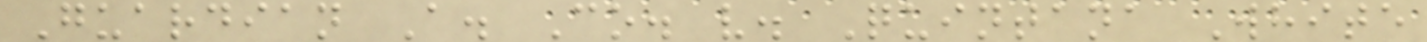Guardian A. Co. v. Quintana White
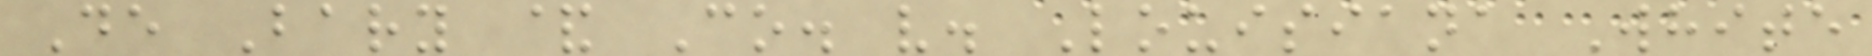De Bary & Co. v. Louisiana White
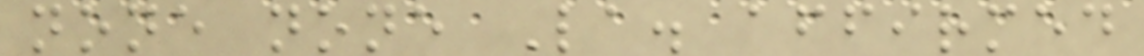none none La. affirmed
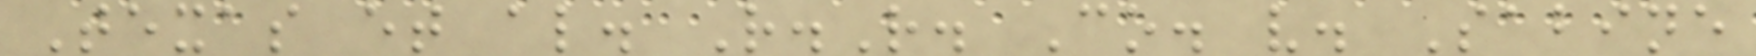Texas et al. R.R. Co. v. Sabine
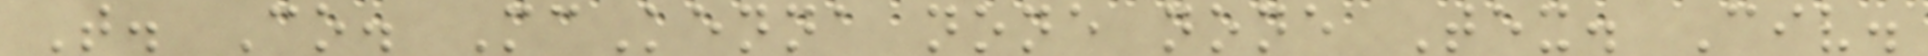T. Co. McKenna none none Tex. Civ.
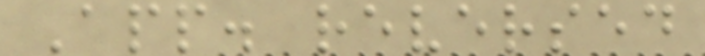App. reversed
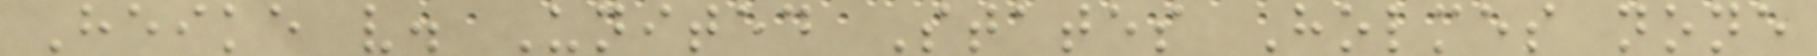Heike v. United States Holmes none
